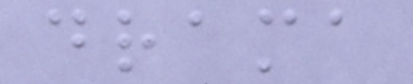drama
